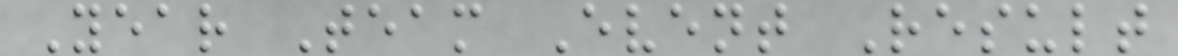Year Team Event Result
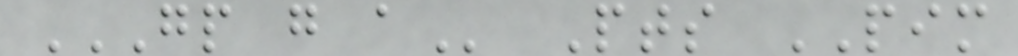GP G A Pts PIM
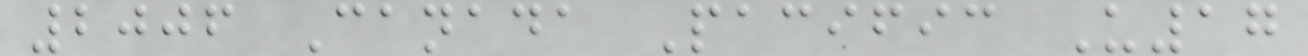2006 Canada Pacific U17
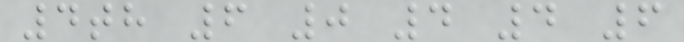4th 6 0 4 4 6
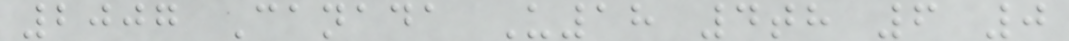2007 Canada U18 4th 6 0
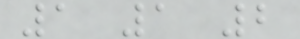1 1 2
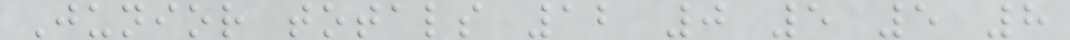Junior totals 12 0 5 5 8
